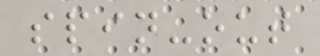spin-out
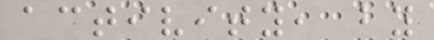activity, by
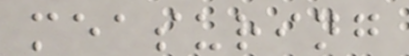measuring
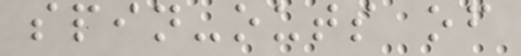spin-outs of
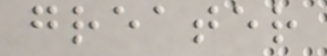greater
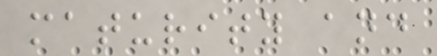maturity and
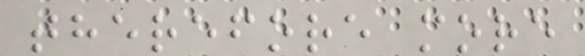therefore more
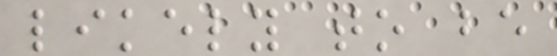likely to be
